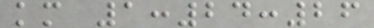km 1:24:26
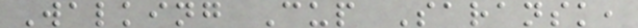Walking Cup Saransk,
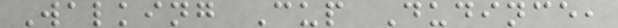Walking Cup Dudince,
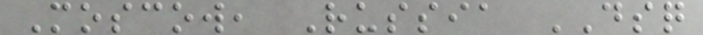Moscow, Russia DSQ
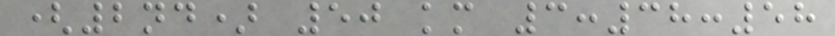(2nd) 50 km 3:38:58
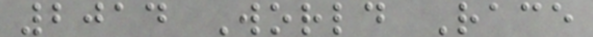2014 World Race
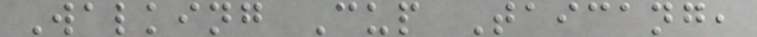Walking Cup Taicang,
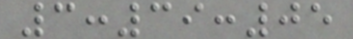3:39:05
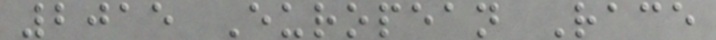2015 European Race
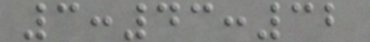3:43:32
